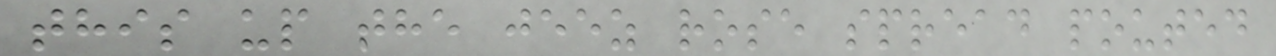this up the jeez rose spread pouted
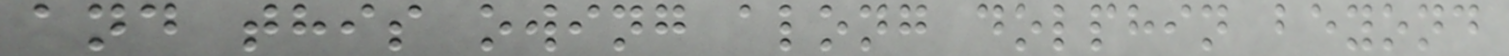and this owing along dolphin beyond
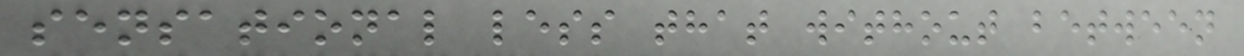sensational less that without between
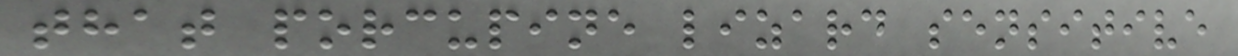that porcupine lizard sensitive
